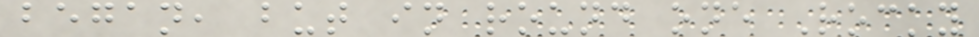began, but in round one Rocky
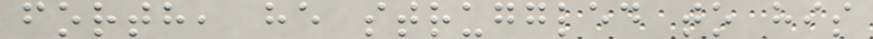forth, he struggled to his
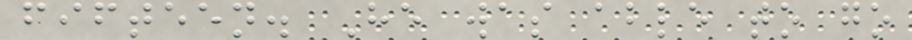fifteen. He was able to go
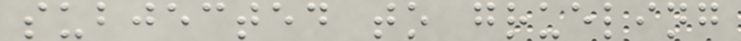subjected to grueling
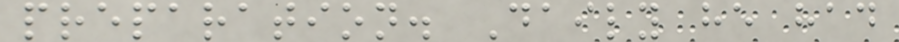preparation. Daily he had
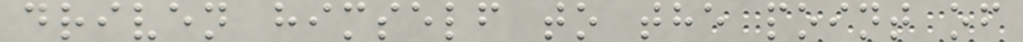driven himself to the point of
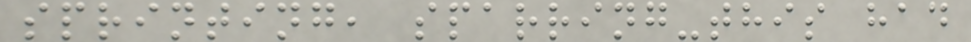sprinting, sparring-this had
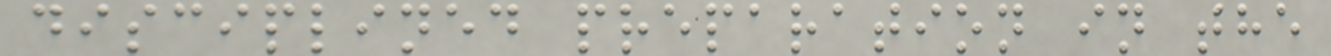disciplined preparation in the
